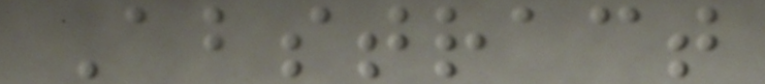Abstract
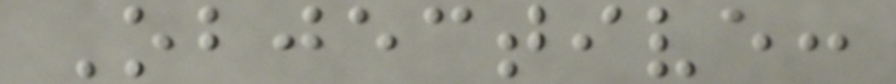Objective:
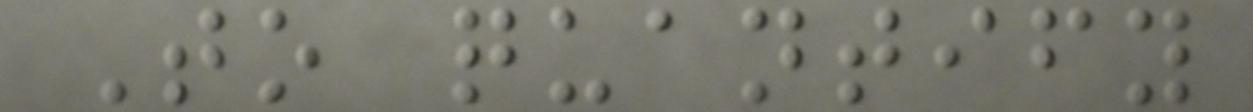To quantify
